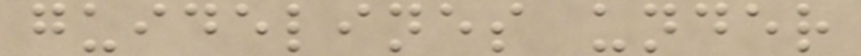guidelines under
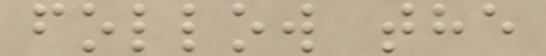follow the
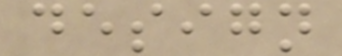design
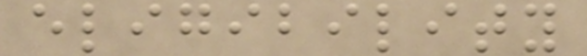eligibility
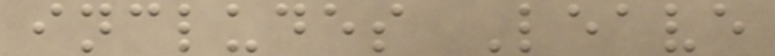includes Leave
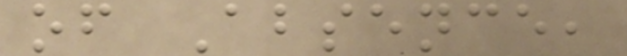of Absence,
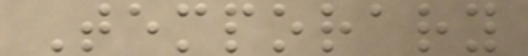Temporary
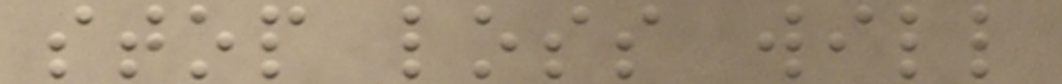stop loss will
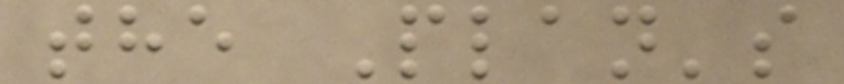the Plan's
